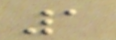1
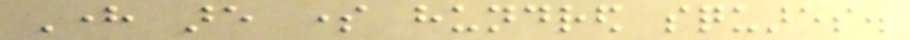Here are some hundred squares.
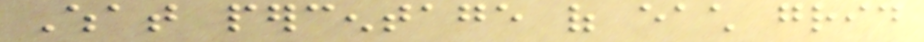What percentage of each grid
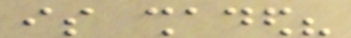is shaded?
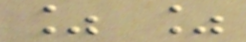% %
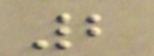2
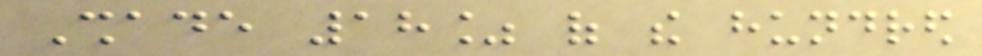Shade 18% of the hundred
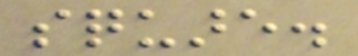square.
